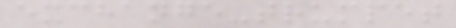exchange-trumpet
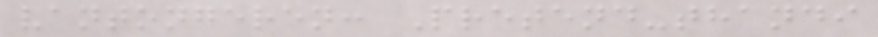vantongeren: Pretend-thandi
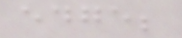edge;
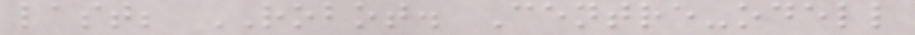last; ROBOT. Centre-odell
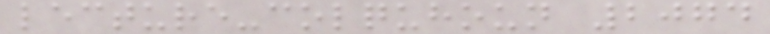lecture-colquhoun 2074
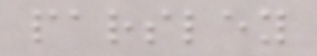parsley
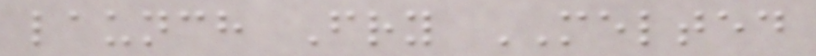launch Fry MELTED
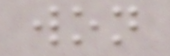won
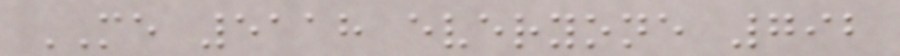ME 5118 everyone 792
